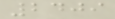2409
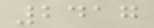2417
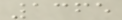1365
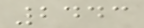2443
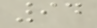94
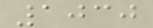1030
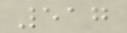517
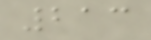213
